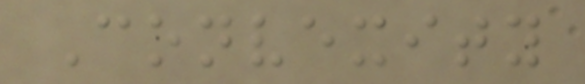Convexity
